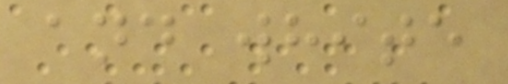and white
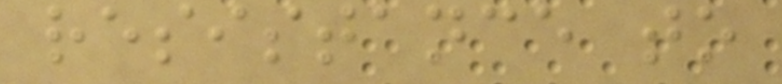resistance to
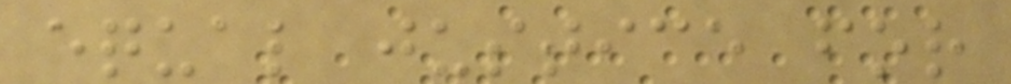equal justice for
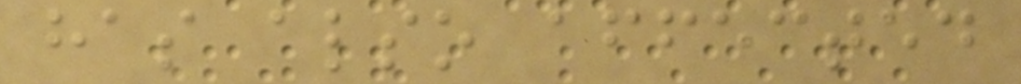has also affected
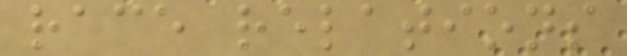race relations
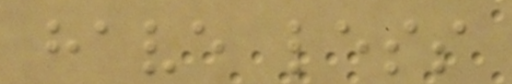have less
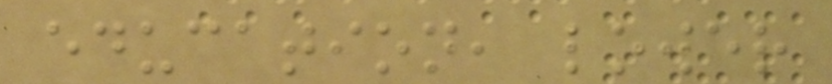education, lower
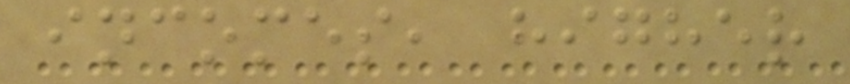incomes, higher
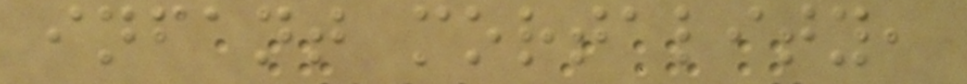infant mortality,
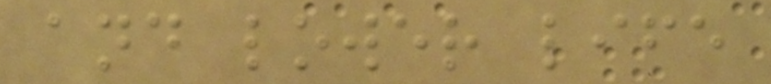and lower life
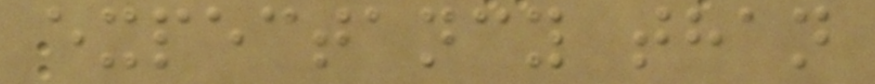expectancy than
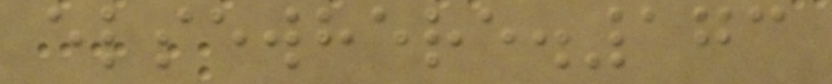elsewhere.173
